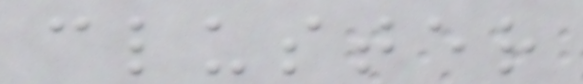cluster
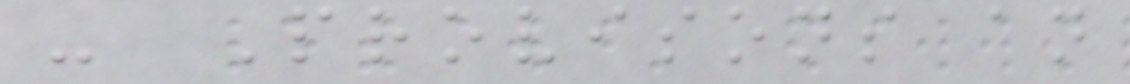- Provisons an
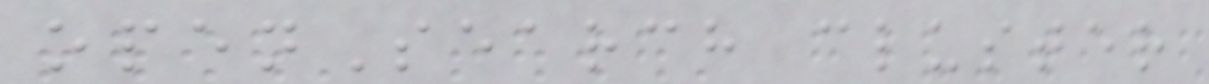openSearch cluster
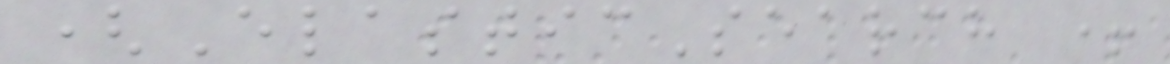(ElasticSearch +
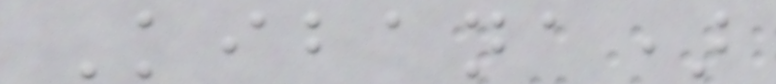Kibana)
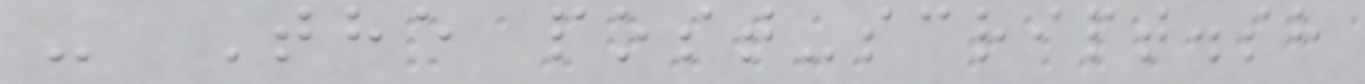- The post-script.sh
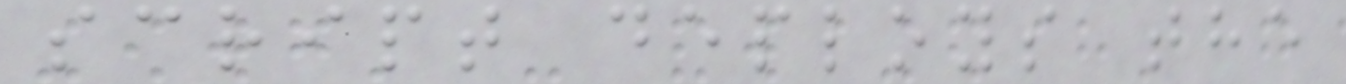script deploys the
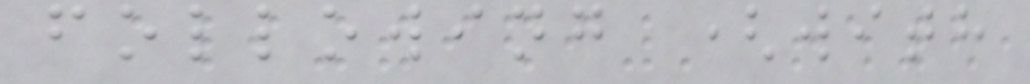following (with
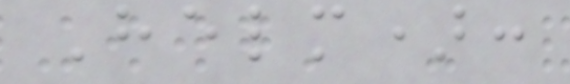Helm):
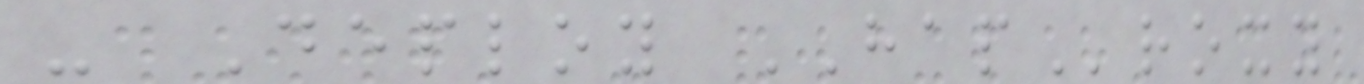- Deploy HAProxy
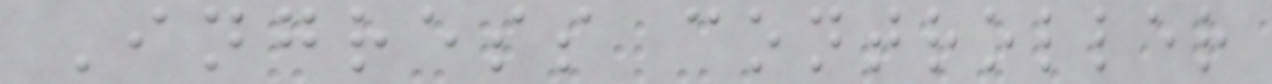Ingress controller
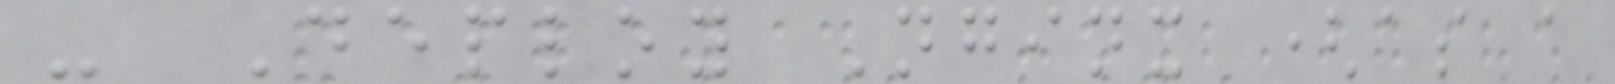- Deploy Nginx (as a
